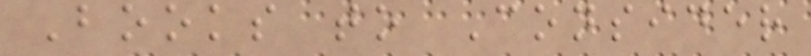Books to Consider
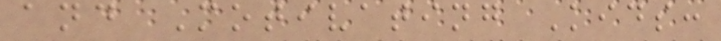and Motivating Kids:
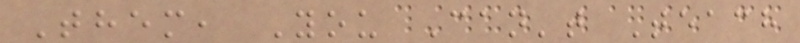Them, You Can't Teach
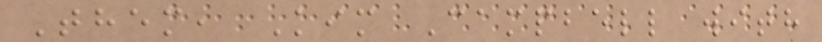Them, Kim Campbell with
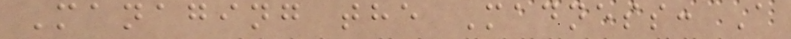Managing the Madness: A
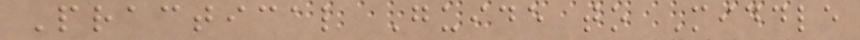Practical Guide to Middle
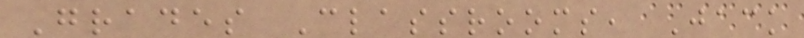Grades Classrooms, Jack
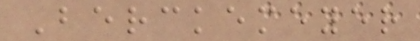Berckemeyer
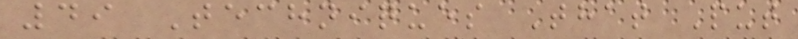49 Techniques That Put
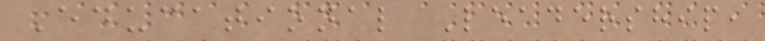Educational Leadership,
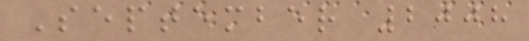September 2008
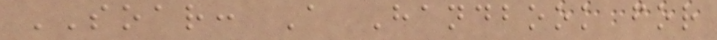SOAR: A Handbook for
